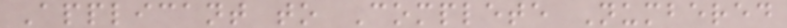Applicant to Complete Numbered
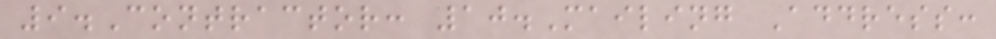9.Contractor: 10.Mailing Address:
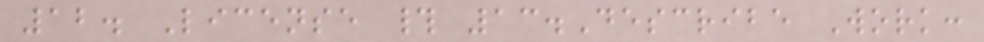12. License # 13.Describe Work:
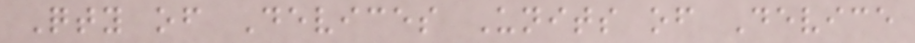Qty of Devices Units of Device
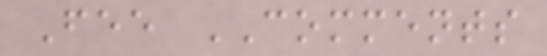Fee COMMENTS
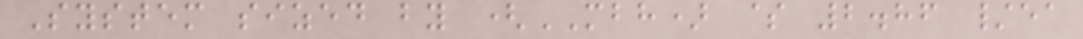System sized by (MBH) $ 2.86 /ea
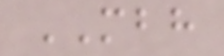MBH
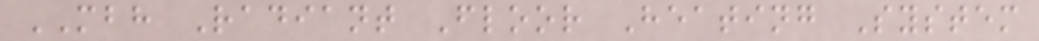MBH Radiant Floor Heating System
